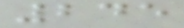245
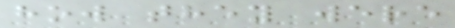how they were
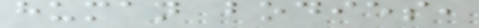human bodies,
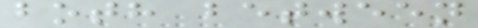both between
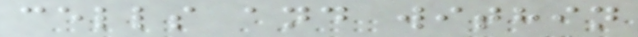cells and within
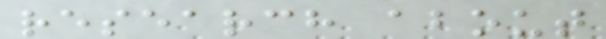research about
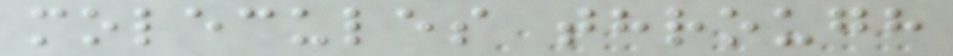molecules through
